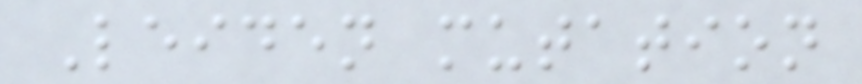Leiden mutation
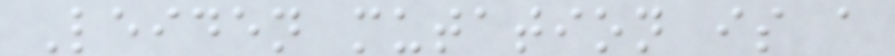Leiden mutation is a
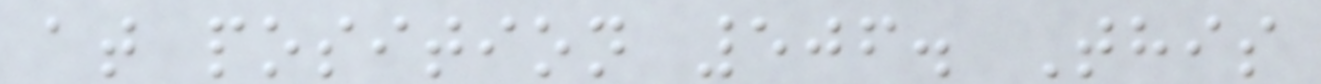at position 506. This
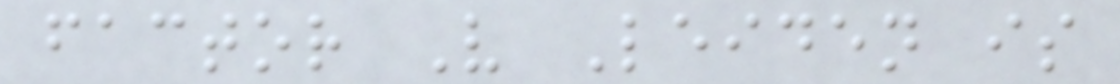factor V Leiden is
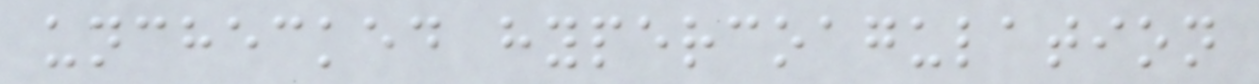unchecked hypercoagulation
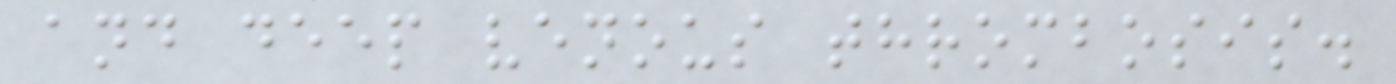and deep venous thrombosis.
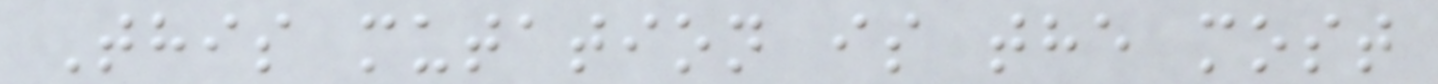This mutation is the most
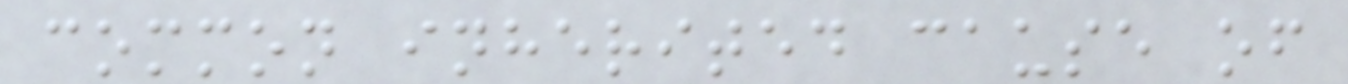common inherited cause of
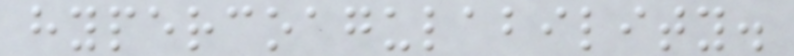hypercoagulability.
